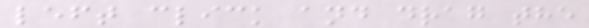left click and drag the
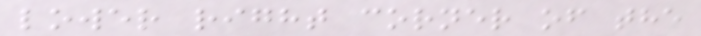lower right corner of the
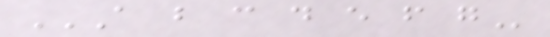A B C D E F G
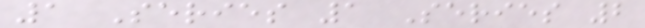1 Series 1 Series 2
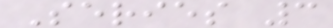Series 3
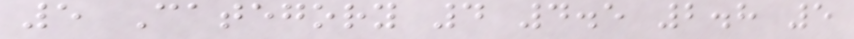5 Category 4 4.5 2.8 5
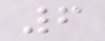6
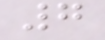7
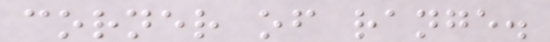corner of range.
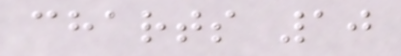charts 10
